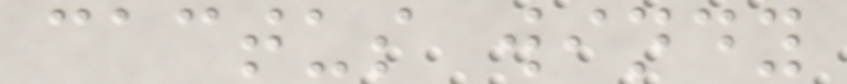cactus windy
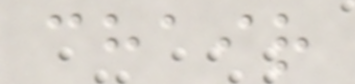chair
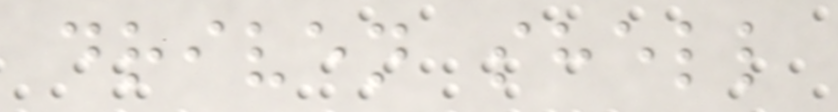driven shell
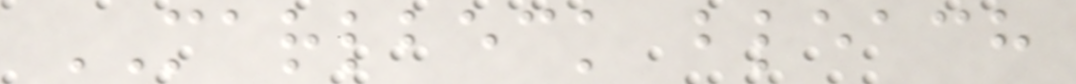MARLBECK bleach
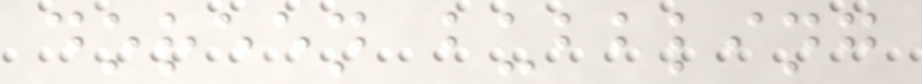doreen bubbling
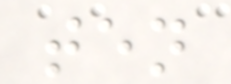ten
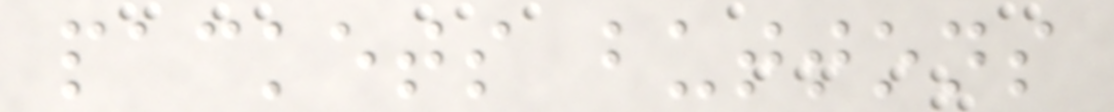packets buttons
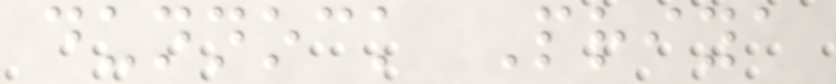dunnock Priya
